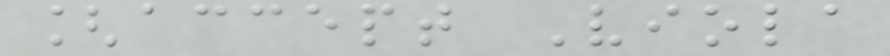[accept Viola
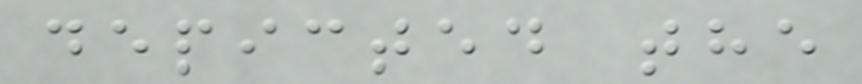depicted the
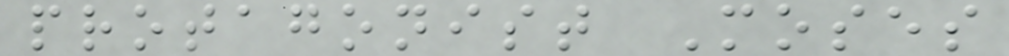protagonist Moses
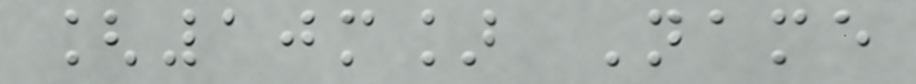[10m] Name
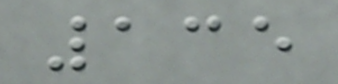135
